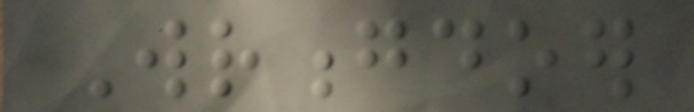Wrongdoer
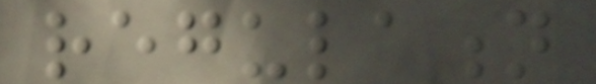regulation
